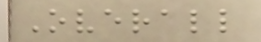Overall
